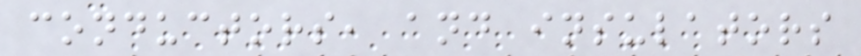conductors, and insulators
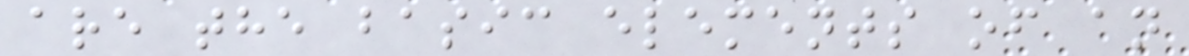are the basic elements of an
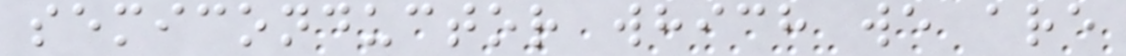semiconductor which we are
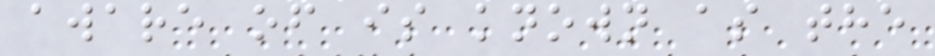aware of is known as the
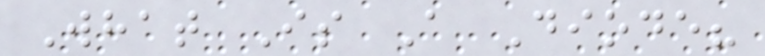What Is A Diode?
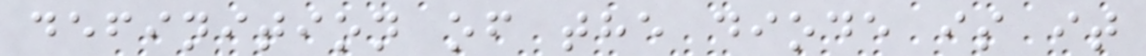definition of the diode is it
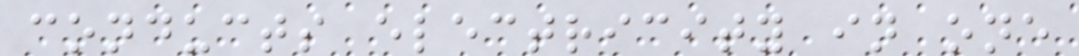conducts electricity in one
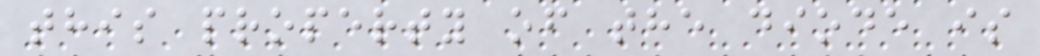this property of the diode is
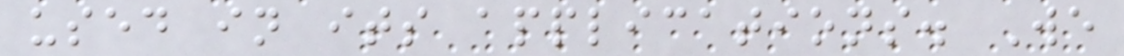used in its applications. We
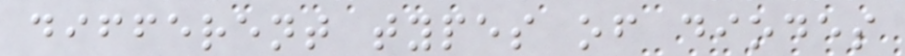different types of diodes
